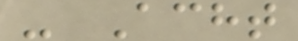- Acht
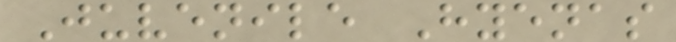Juvenile Hyenas
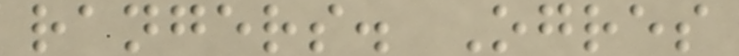rangers. Ogres
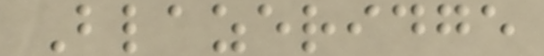Blazeridge
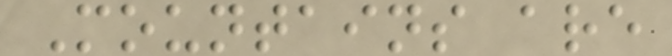Mountains are
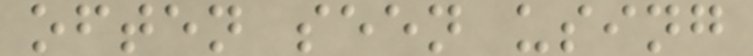often seen using
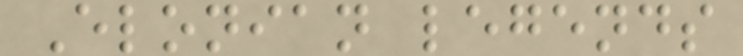Elonian legends
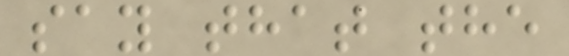say that the
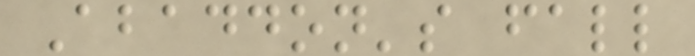Abaddon's fall
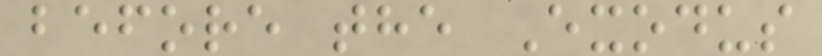before the Exodus
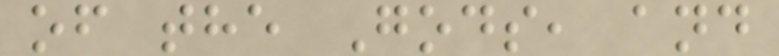of the Gods, and
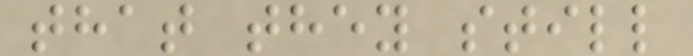that they still
